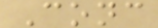Conc
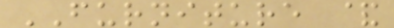FURNITURE &
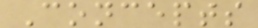Concepts
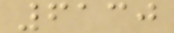6130
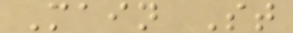Main St
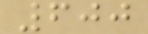600
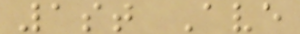1st Ave
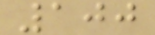100
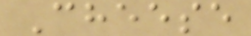Cheese
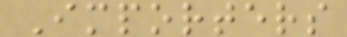Importers
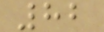82
